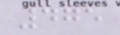475
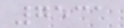7531
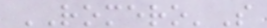ROMERO'S
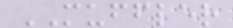MUFFLER
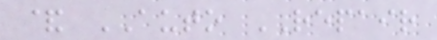& AUTO REPAIR
